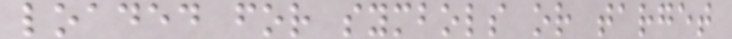loaded for symbols or target
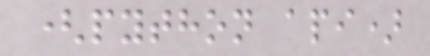(python api)
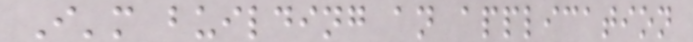I'm building an application
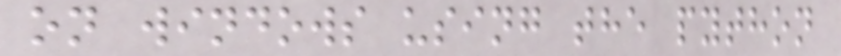on windows using the python
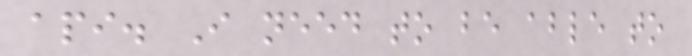api. I need to be able to
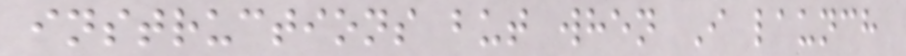instructions but when I launch
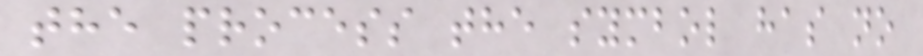the process the symbol has no
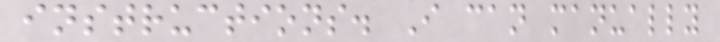instructions. I can manually
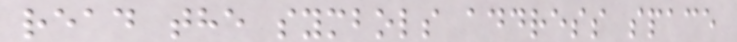read the symbols address space
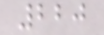220
